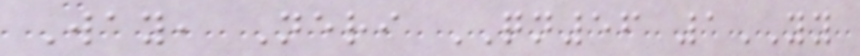Way, Neri QN56 1YY
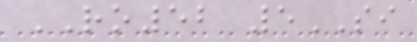RO52 5SI
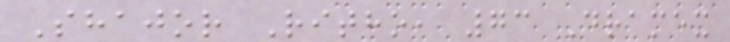Shajor Ritho, 73 Dramex
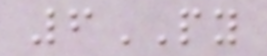6PY
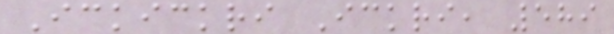Ickickri Ickri, 589
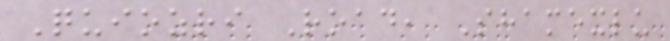Quiozri Road, Shamexlu
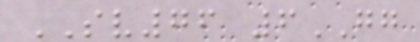SV76 6GG
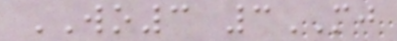WO3 3MJ
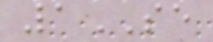1SE
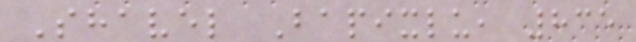Shavel Bapixlu, 835
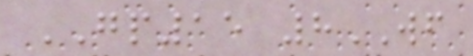GP15 8WF
